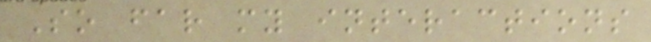So far my interactions
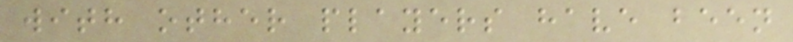with other players have been
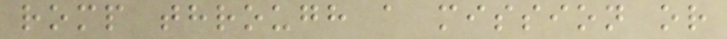romp through a mission or
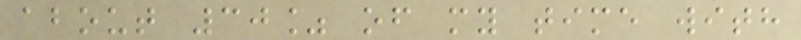about 30% of my time with
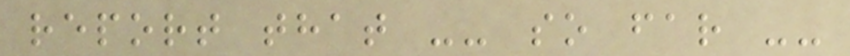report that -- so far --
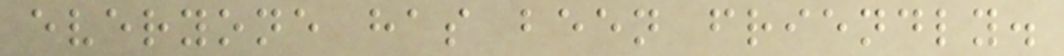everyone has been friendly.
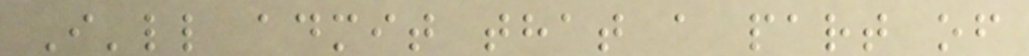I'll admit that a part of
